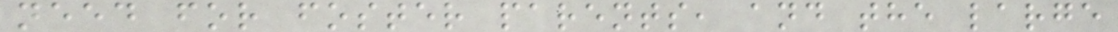need for foster parents, and the large
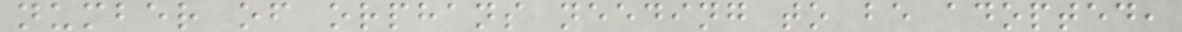number of orphans needing to be adopted,
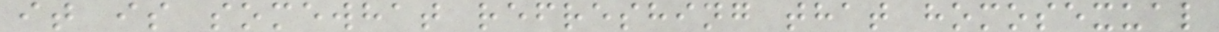it is somewhat refreshing that homosexual
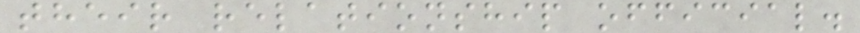their relationship official.
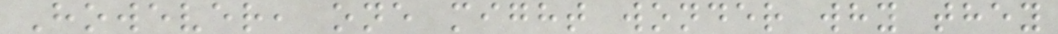However, one might wonder why they
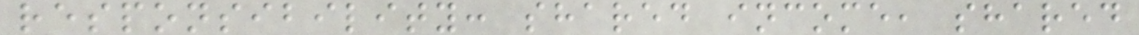responsibility: shared income, shared
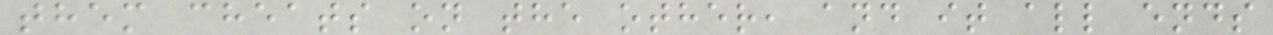them cheats on the other, and it all ends
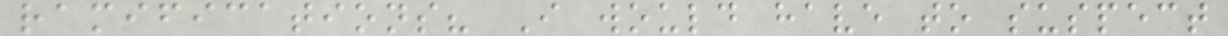ramifications? I would have to suspect
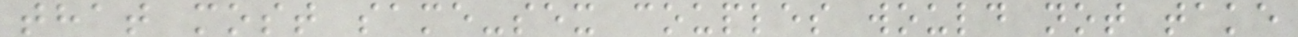that most same-sex couples would not take
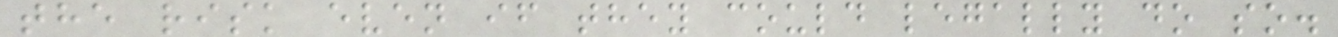the risk even if they could legally do so.
